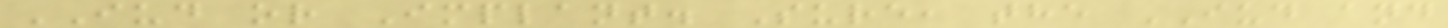IUD or Implant. Sure, the IUD and
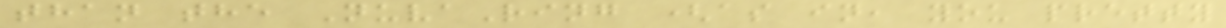than the NuvaRing (as in, you pretty
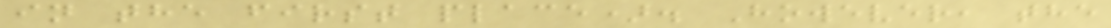in the first place). However, the
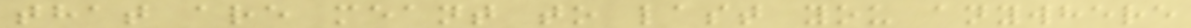that are meant to last you anywhere
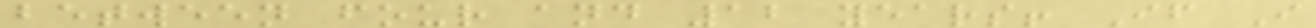between four and 12 years! If I
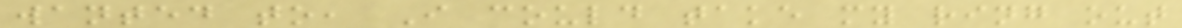wanted to, I could take my ring out
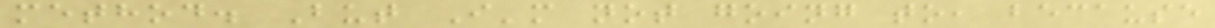method. But I'm not going to, because
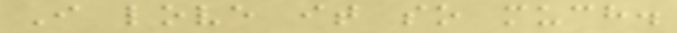I love it so much.
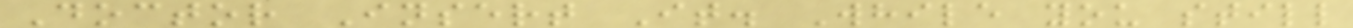Doctor Insert It. While you still
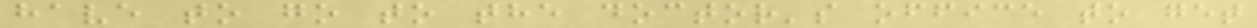have to go to the doctor's office to get
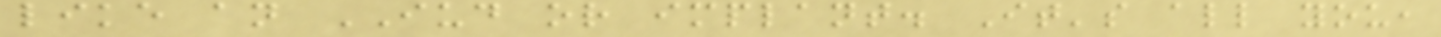like an IUD or implant. It's all you,
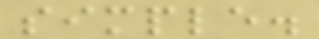simple.
